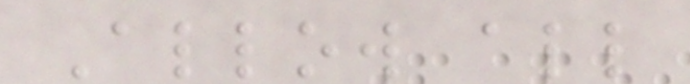Allow all
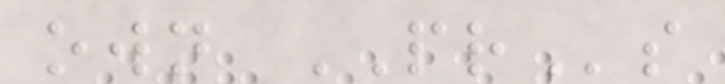own PRs
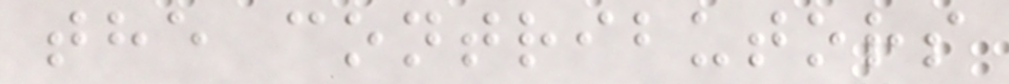the contributors
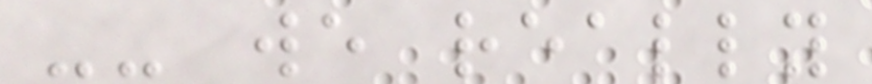-- we really
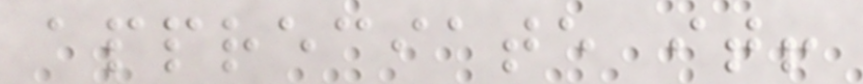appreciate it!
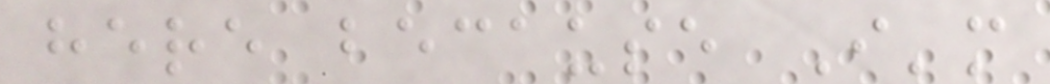here because I'm
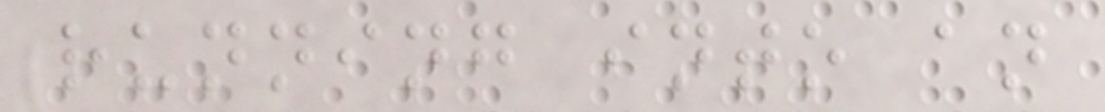running into an
